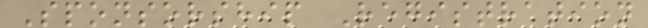Sponsorship Registration
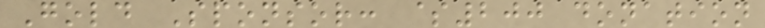Gold Sponsor: $200 donation
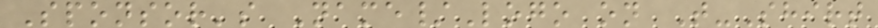Sponsor's Name/Logo on T-Shirt
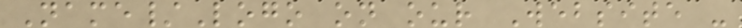Name/Logo on our Website -
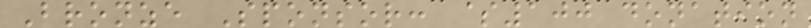Bronze Sponsor: $100 donation
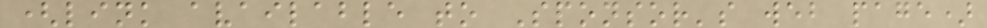(link available to Sponsor's web page)
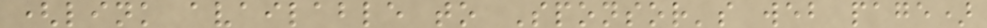(link available to Sponsor's web page)
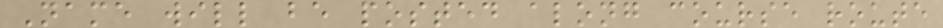Name will be posted along course route
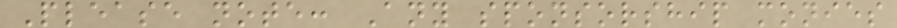Please note: Any sponsorship monies
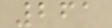261
